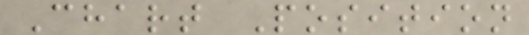Chart Position
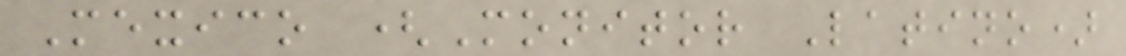Mexico (Monitor Latino)
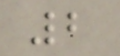2
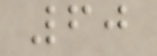60
